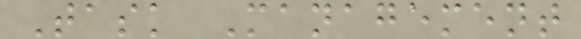Task Management
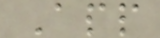App
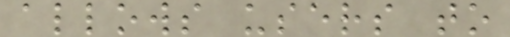allows users to
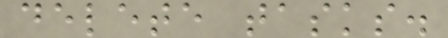delete tasks.
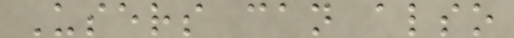Users can also
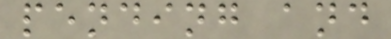pending and
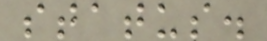status.
